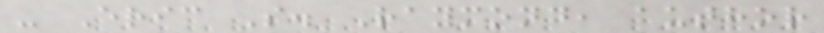- Eric S. Raymond, author
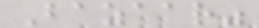Bazaar"
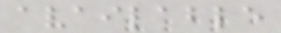available
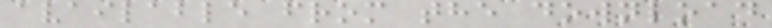available from the download
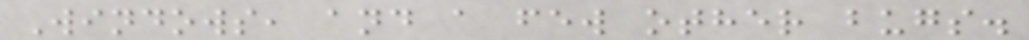Windows, and a few other bugs.
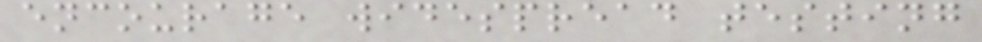encourage widespread testing
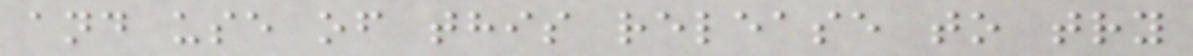and use of this release to try
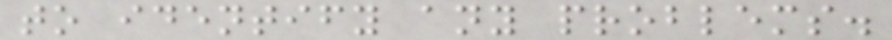to identify any problems.
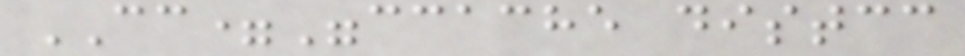CC="ccache distcc
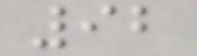92
